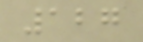127
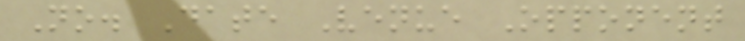No. Date Venue Opponent
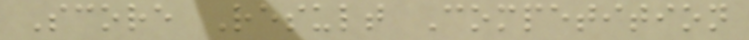Score Result Competition
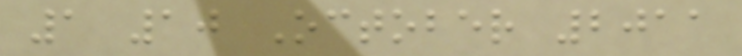1 10 October 2011
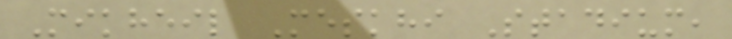Mikheil Meskhi Stadium,
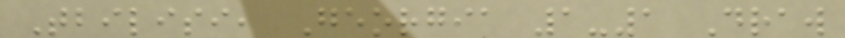Tbilisi, Georgia 1-1 Draw
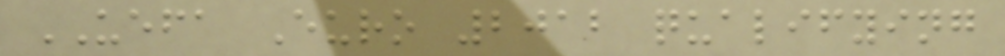UEFA Euro 2012 qualifying
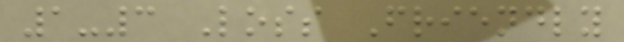1-3 Loss Friendly
